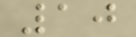10
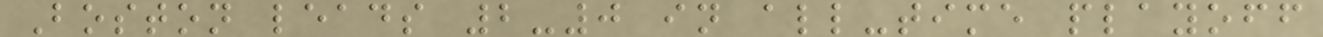Boston leads 2-0 in all-time playoff
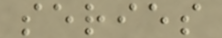series
